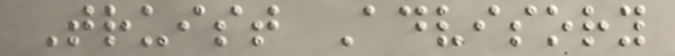Truist Advisory
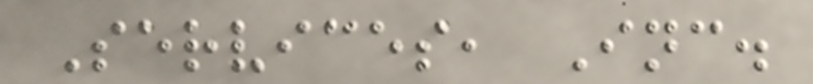Services, Inc.
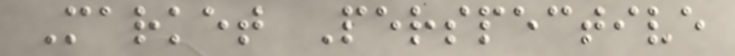Market Perspective
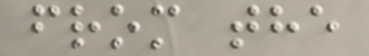from the
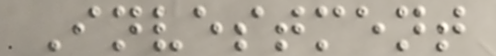Investment
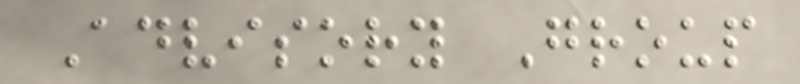Advisory Group
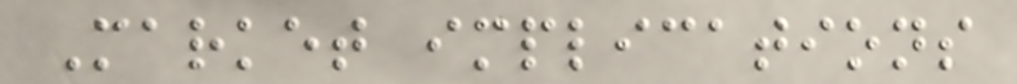Market implications
